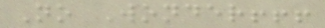No Wonder!!!
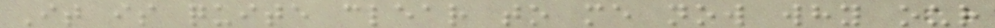It is quite clear to me now why our
